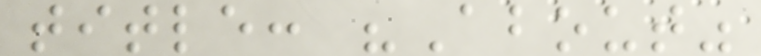title: "About"
